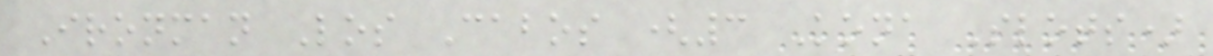Ironman Los Cabos (3 Kona Slots)
